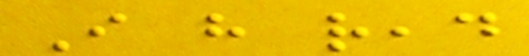I have read
